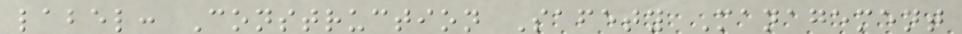label: Construction Safety Management
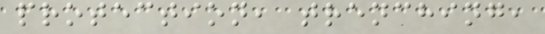protection, trenching,
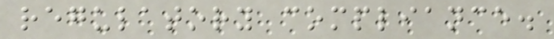regulatory compliance.
